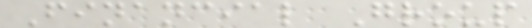Financial Group
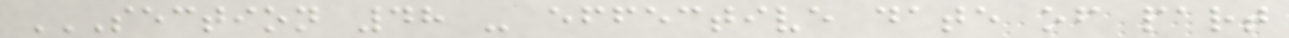SECTION 48 - EFFECTIVE DATE OF PART
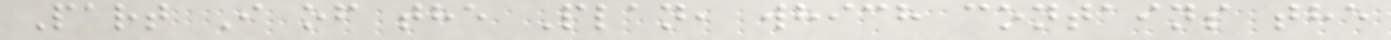Part I of the Plan, which contains the
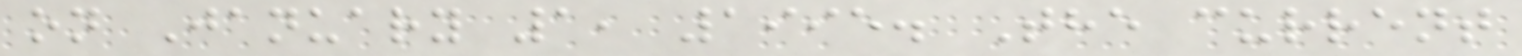on January 1, 1995. The current
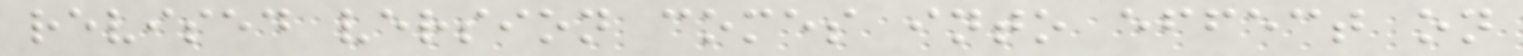revised version comes into effect on
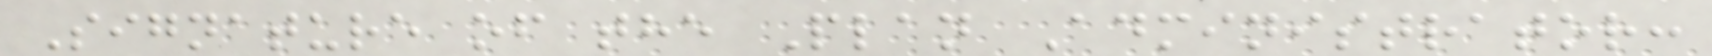Signature of the Plan Administrator:
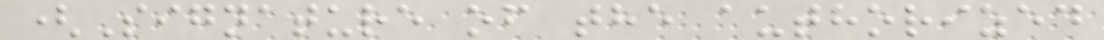(Signature of the authorized
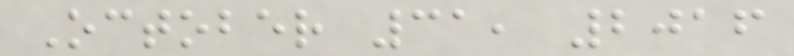October 31, 2016
